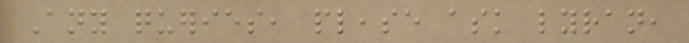Any queries, please ask lyran,
